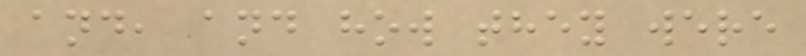and, and how they were
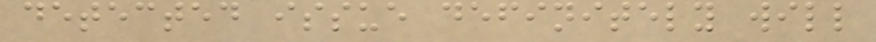detected issue definitely will
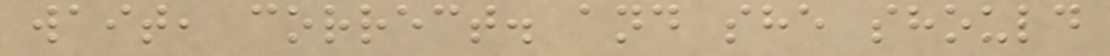wait, correct. and she should
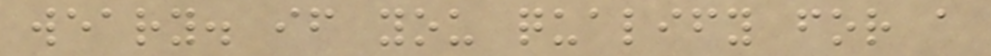weary. if you qualify for a
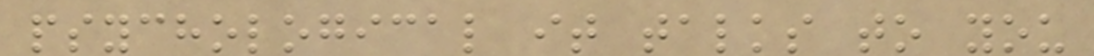psychological it talks to you
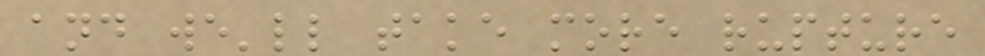and we'll take more rupture
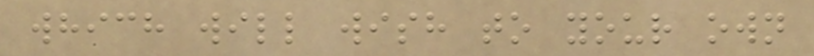which will wish to your own
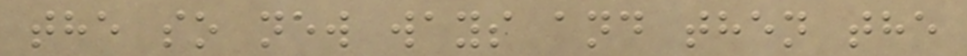the so new ways and then the
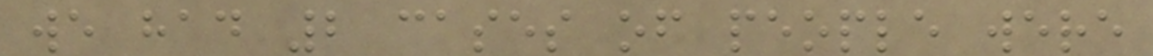we had 2 cases of people were
